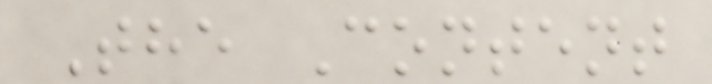The Content
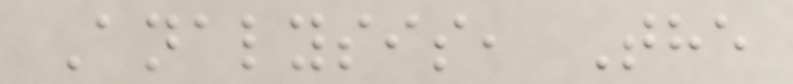Analysis, The
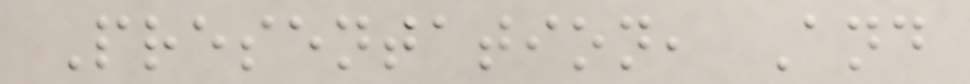Presentation, And
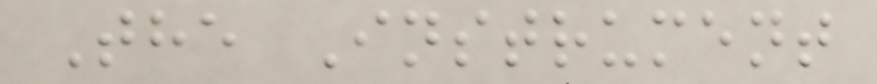The Instrument
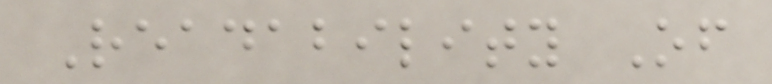Readability Of
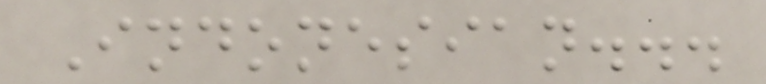Indonesian...
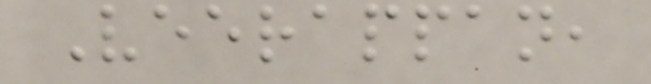Veerappan,
